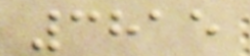3815
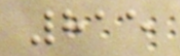815
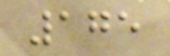175
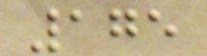175
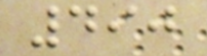490
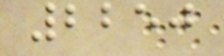2250
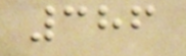386
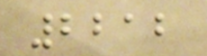2212
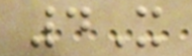4X
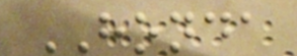HONDA
